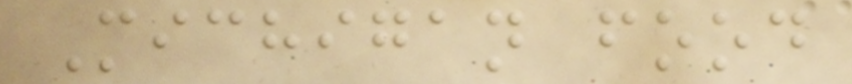Michigan food
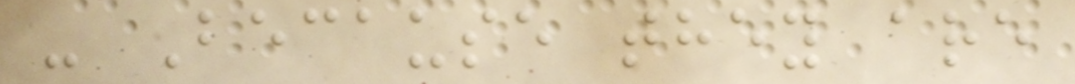- Because they are
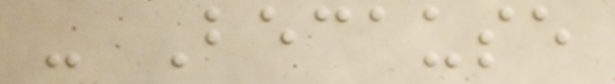- Because
